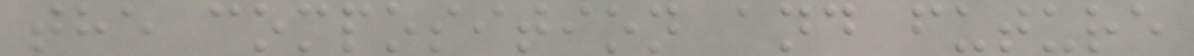the composition and future
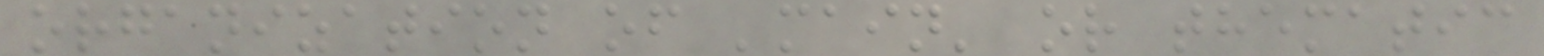organization of 'main' or thematic
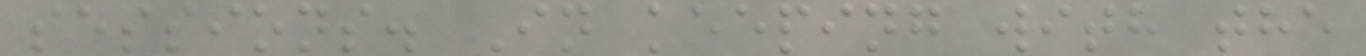sessions. In keeping with the
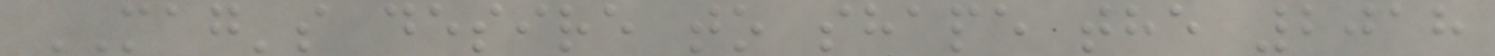MAG's desire to shape the 2018
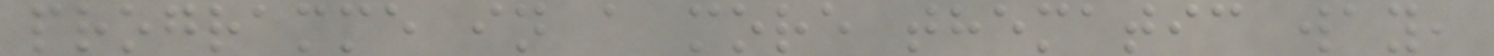programme in a more thematic way,
